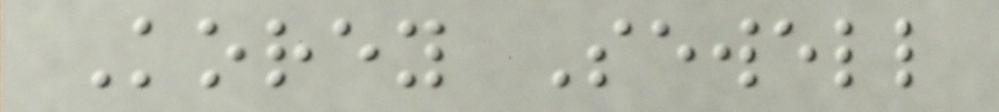Korey Sewell
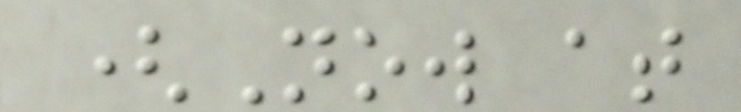(Now at
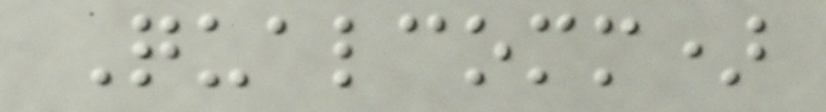Qualcomm)
